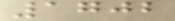1702
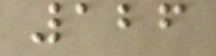126
